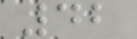42
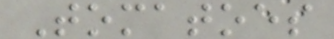Tomatoes
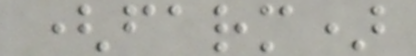(farm)
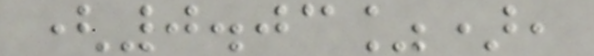(0.03%),
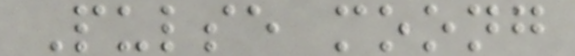Pulse moong
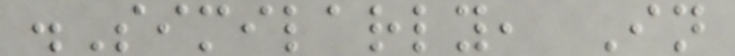.Similarly, In
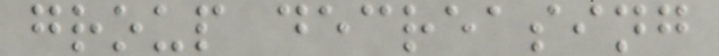group decreasing
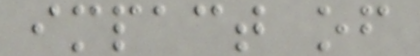impact of
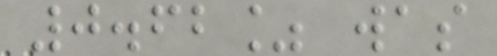0.62% was
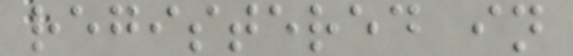registered in
